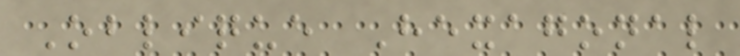Oblique Hexagonal
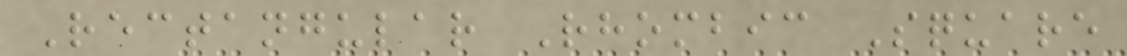Rectangular Rhombic Square
